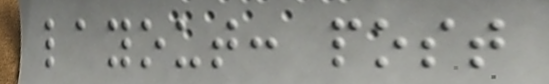layout: post
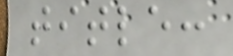title:
